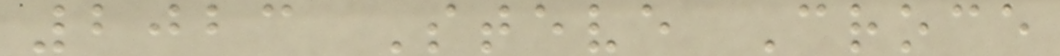2023 Steve Croce
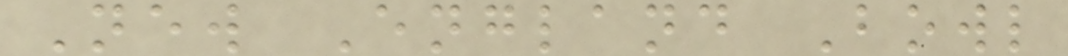New England Bowl
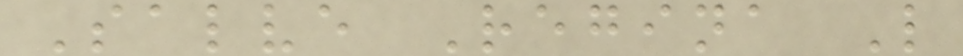Salve Regina L
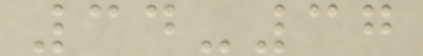34-37
